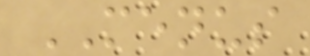MENUS
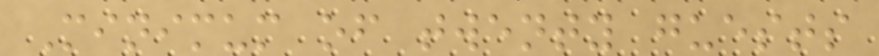Minimum of twenty guests
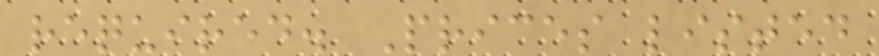required. Prices listed
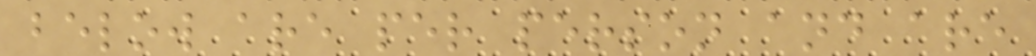below are per person and are
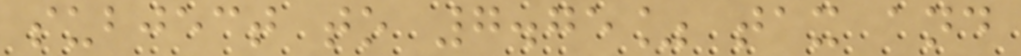subject to 7.75% tax and
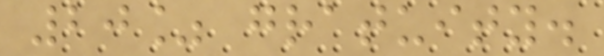20% gratuity.
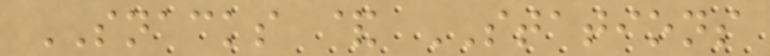SNACKS & STATIONS
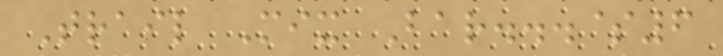Trail Mix Bar...$6
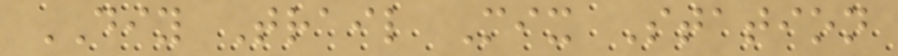DIY Trail Mix Station
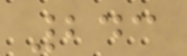243
